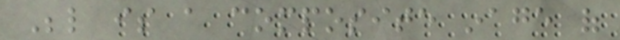Below is a composite inage of
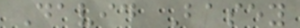David Basey
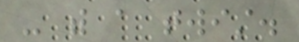- with a twist.
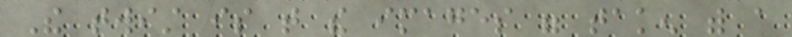The twist is that the images were taken with a
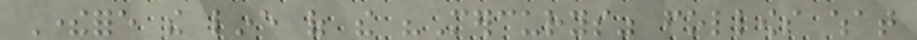Therefore the line of the "Mercurys" follows what
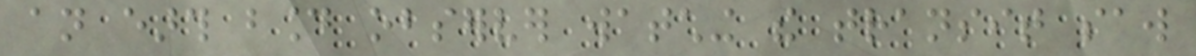an earth bound observer watching the transit saw
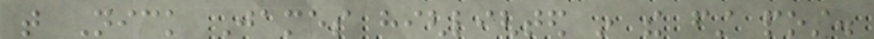that Nick James highlighted in the first post.
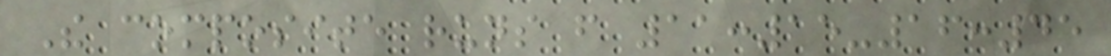The composite runs from 11:15-16:45
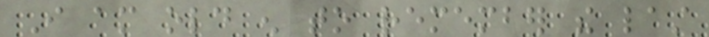I am old enough to remember the last
